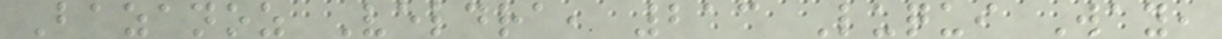Bazanoz Veldra, 213 Luqui Way,
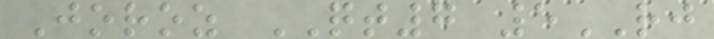Joroz QT7 5RJ
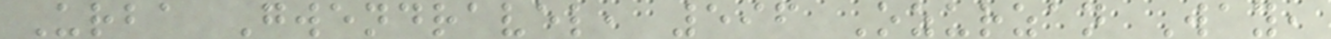Urba Gwendravel, 596 Ozurzan Way,
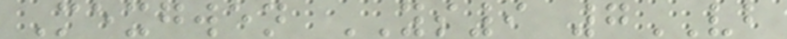Mexgwen YS9 7VB
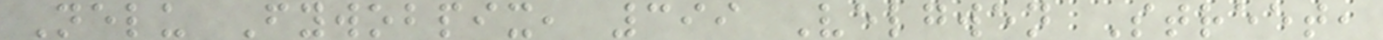Nelu Fywobpix, 399 Velgwen Street,
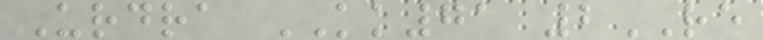Urdra KK71 2RE
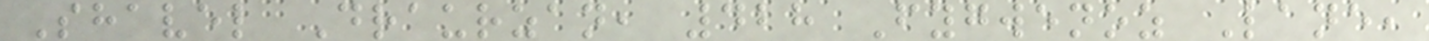Shavel Draurzan, 428 Fygwenoz Lane,
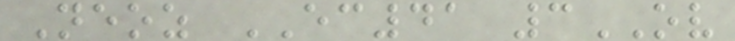Neoz EC41 3OV
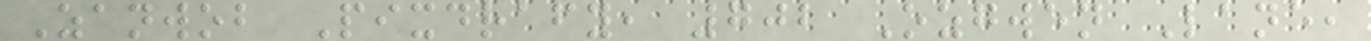Zanwob Pixdrafy, 702 Ozgwen Lane,
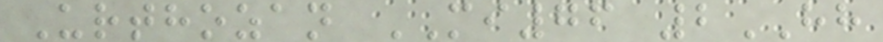Urthozan MI76 2HH
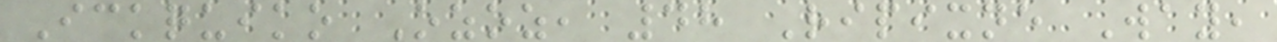Ickquiko Ozoz, 48 Ripixne Way,
